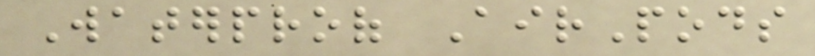Waterproof AirPods
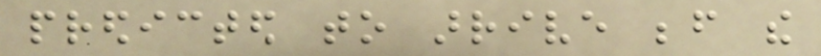predicted to arrive before the
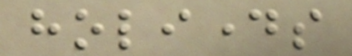holidays
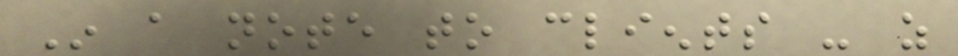In a note to clients - as
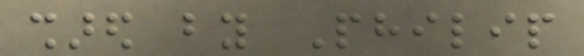shared by Philip
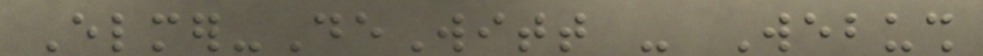Elmer-DeWitt - Webush
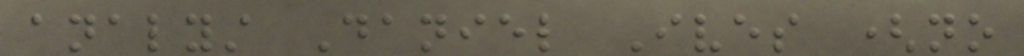analyst Daniel Ives (no
